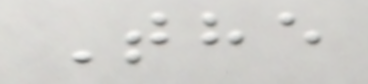The
